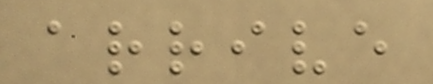arrive
